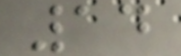14
